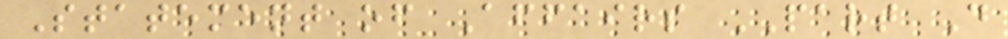Statement of Affairs PART D
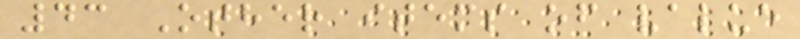43 Other items of value
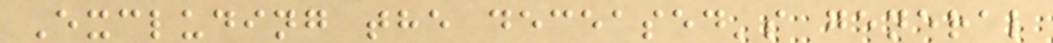Excluding the deceased's general
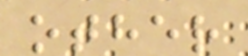other
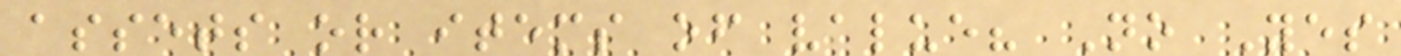assets or items of value? No Yes
